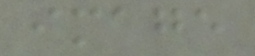image
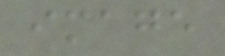image
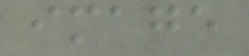image
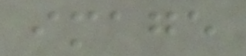image
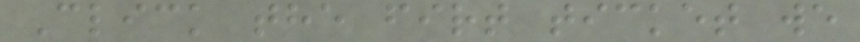Click the firt ticket we
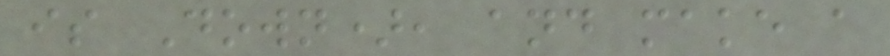is Down), and make a
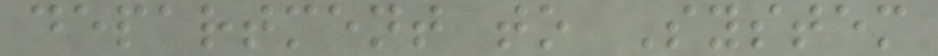department to System
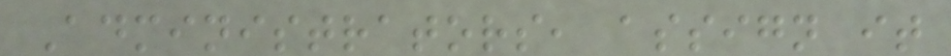Administrators, assign it
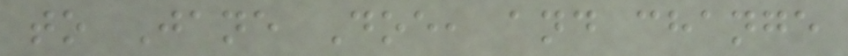to Jane Doe, and change
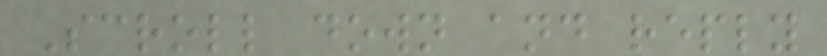Scroll down and reply
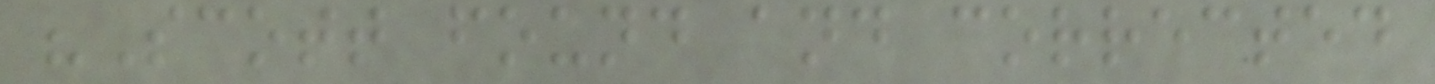"Scott found and corrected
